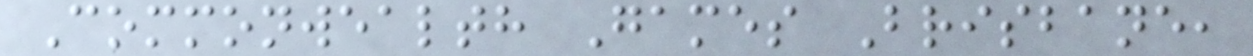Commonwealth Games Brisbane,
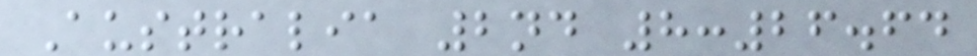Australia 2nd 8:26.64
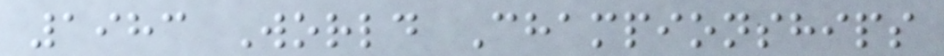1983 World Championships
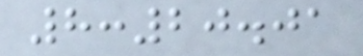8:20.01
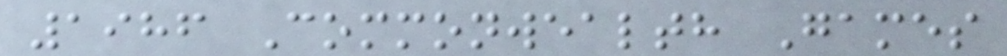1986 Commonwealth Games
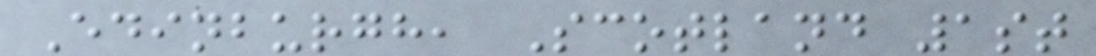Edinburgh, Scotland 1st
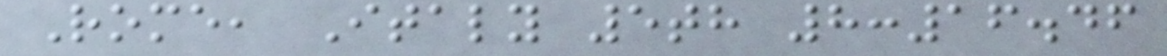Rome, Italy 5th 8:16.46
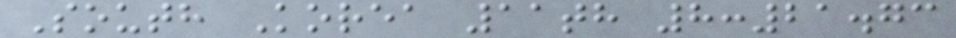South Korea 11th 8:21.73
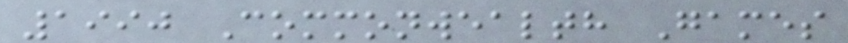1990 Commonwealth Games
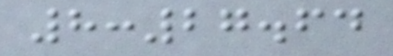8:27.64
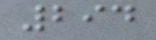294
